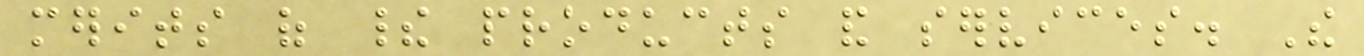merits of their products and services. The
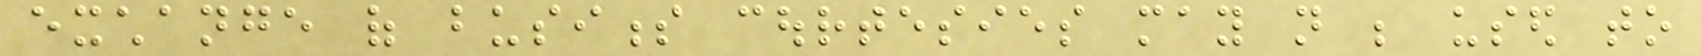exchange of business courtesies may not be used to
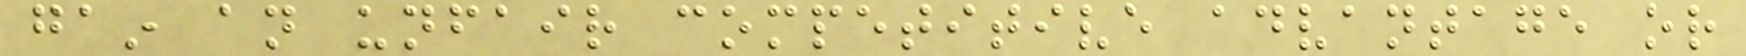gain an unfair competitive advantage or
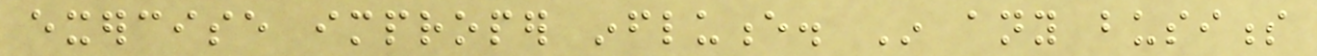exercise improper influence. In any business
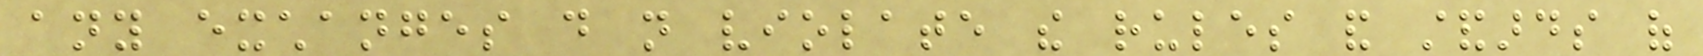any exchanges do not violate the rules and standards of
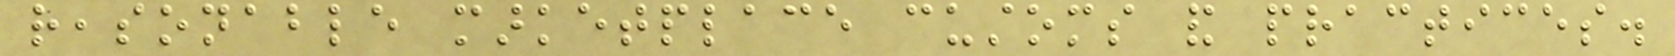reasonable marketplace customs and practices.
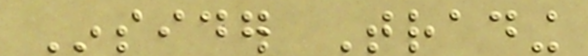Insider Trading
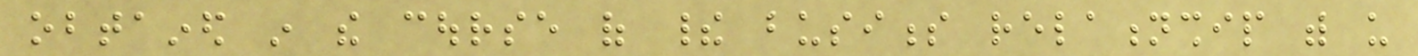obtained in the course of their business relationship with us
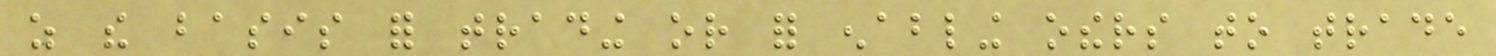as the basis for trading or for enabling others to trade
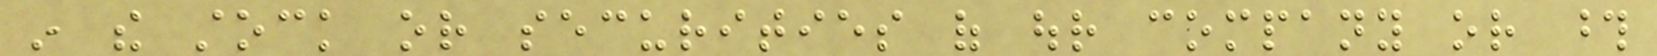in the stock or securities of our company or those
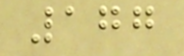177
